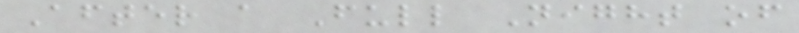After a Full Night of
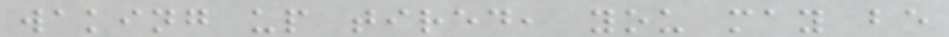waking up tired, you may be
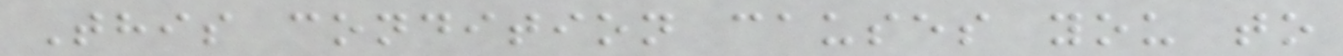This condition causes you to
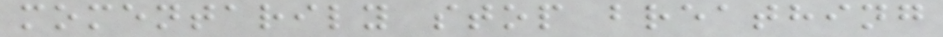momentarily stop breathing
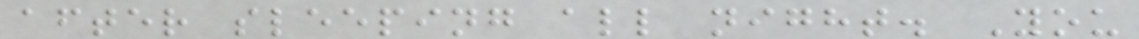after sleeping all night. You
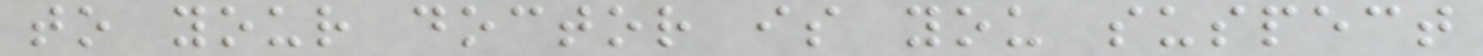to your doctor is you suspect
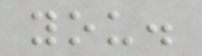you.
